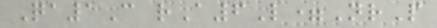Qa1C rA6L=NrP
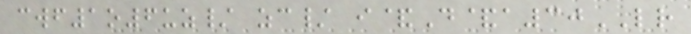cwf1o6uz/ zc/ i&D&a30LR
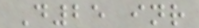D25 inr
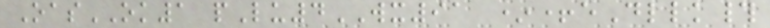OasOK1 pLu4WX91 *+eDllk#
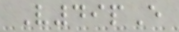V49pE
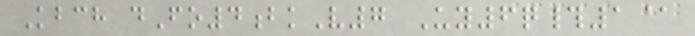Kbch dFo4bkV7 Uy6q#1@
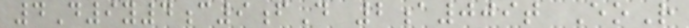4D9y4c9fD 2a009t EoR
